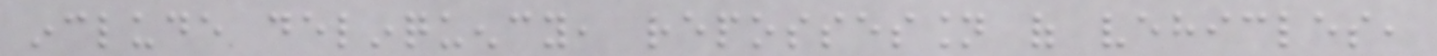include delinquency, repossession of vehicles,
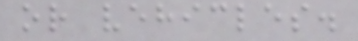or vehicles.
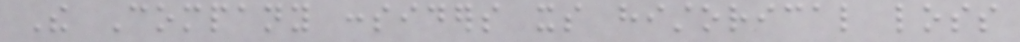The Company considers its historical loss
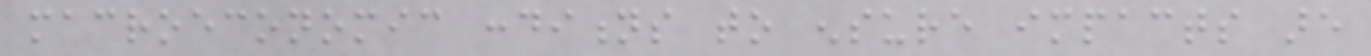macroeconomic conditions to ensure impacts are
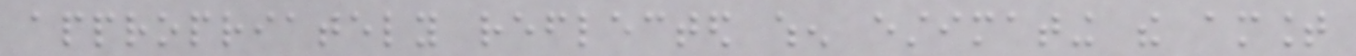appropriately reflected when estimating the amount
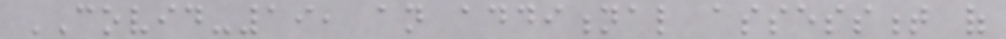COVID-19, an additional assessment of
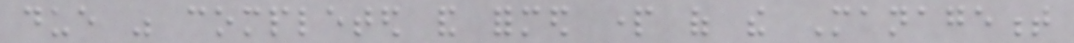due was completed and formed part of the Management
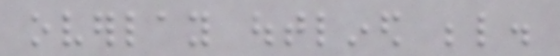overlay outlined below.
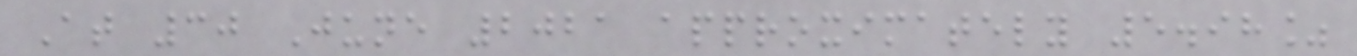At 30 June 2021 approximately 5.98%
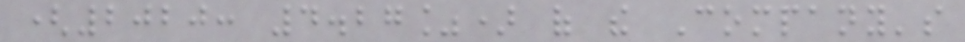(2020: 4.27%) of the Company's
